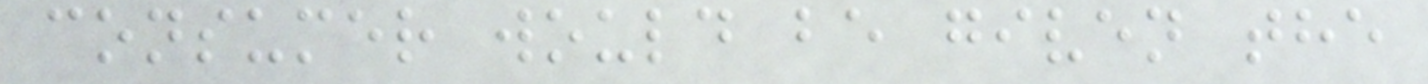consumer would be given the
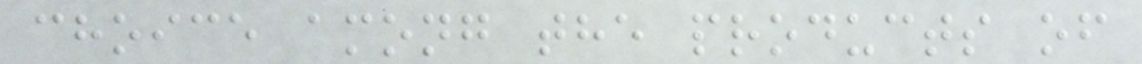choice among the products of
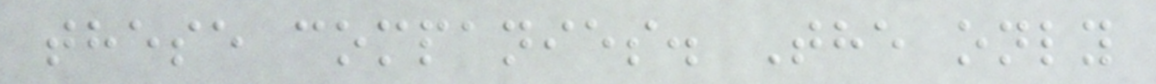these companies. The only
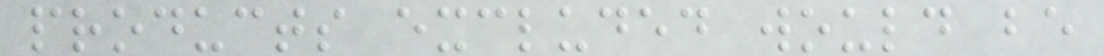products excluded would be
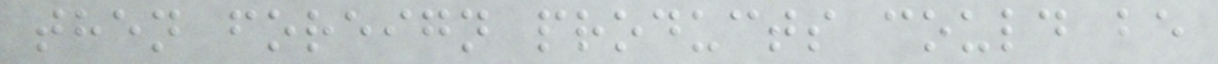then foreign products could be
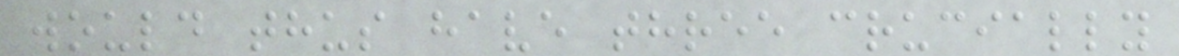would thus have three crucially
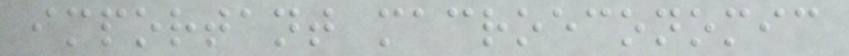important macroeconomic
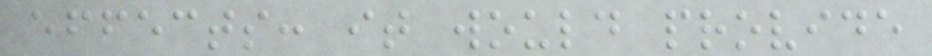effects: it would provide
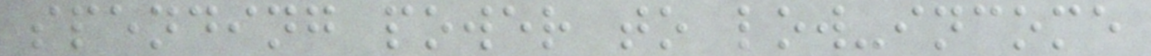spending power to low-income
